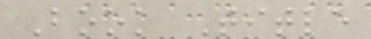Book Title
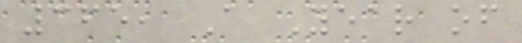365, A Year of
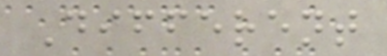Different
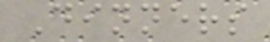Dinners
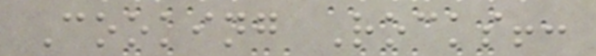Cooking Rocks!:
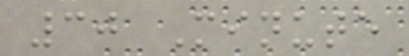30 Minute
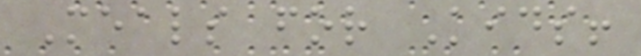Meals for Kids!
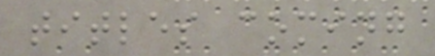titles coming
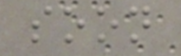soon
